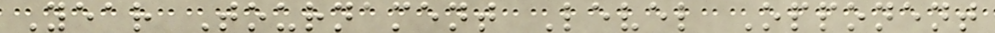Year Tournament Level Opponent
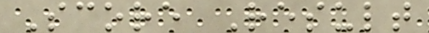Score Result
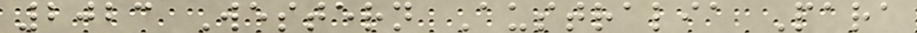2023 Western Australia Para
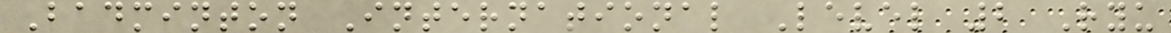Badminton International Level 2 Ryu
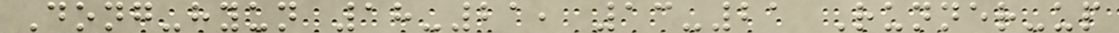Dong-hyun 18-21, 13-21 Runner-up
